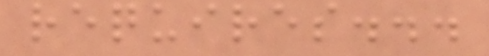requires...
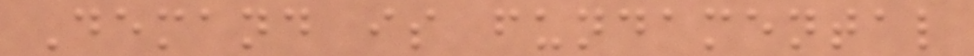Demand is fundamental
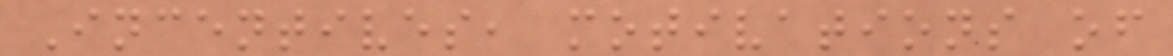Incentives, motivations of
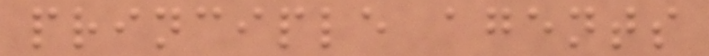principle agents
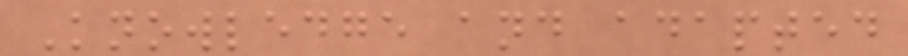Knowledge and adapted
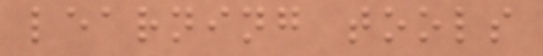learning tools
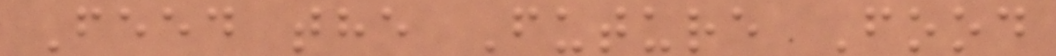Feed the Future Food
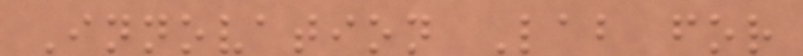Innovation Lab for
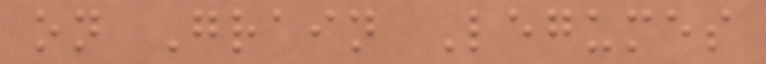on Grain Legumes
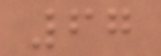67
